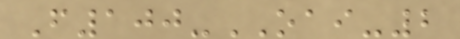F100-OAI-2
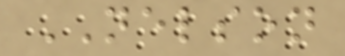NELSON
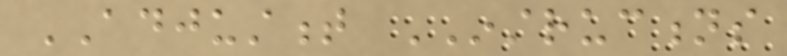ADJUSTMENT INSTRUCTIONS
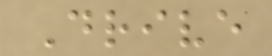Drive
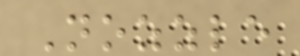Nozzle
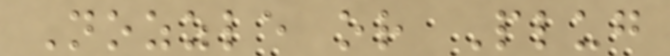Nozzle or Plug
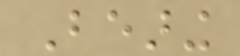Bearing
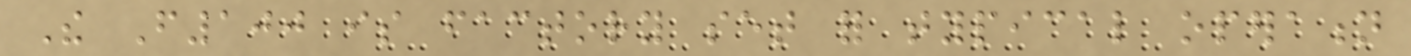The F100 is factory set for typical operation
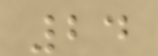24
